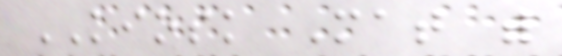KIOSK Mat with
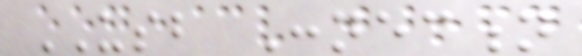USB Connection
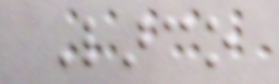Larco
